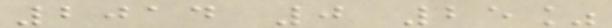2014 0 25%
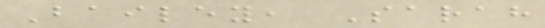Bailey, Sarah
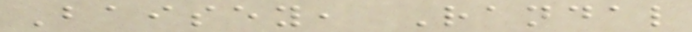Baisey, Randal
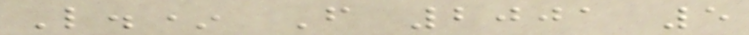L.* F 2001 5
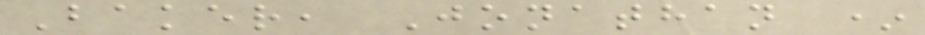Baker, Jonathan *
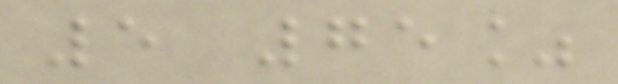5 75%
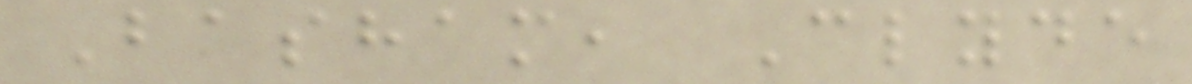Basham, Clyde
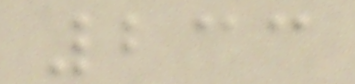233
